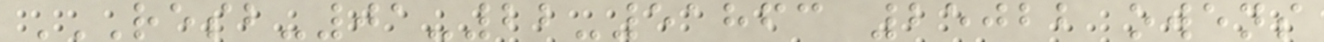RESB-01-22-51863 25022 OWENS
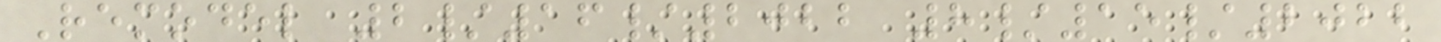Remodel 2/16/2022 8/15/2022
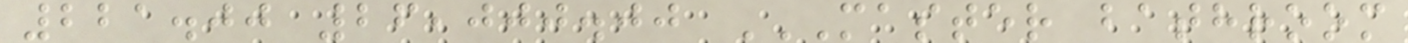221.00 26,000.00 MASTER BATHROOM
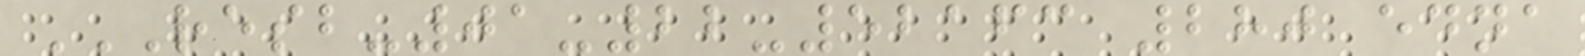RESB-01-22-52163 280 EDNA
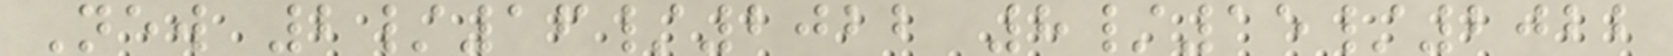New 2/16/2022 8/15/2022
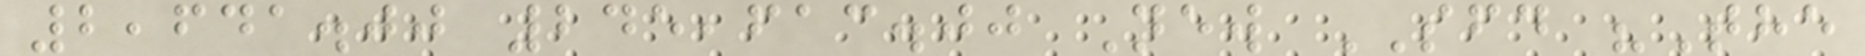2,641.00 245,613.00 New SFD "The
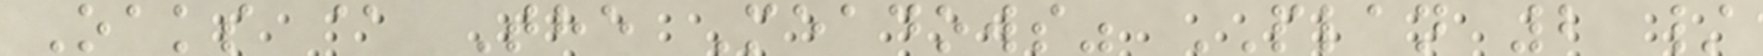Oaks @ The Meadows" PLAN 2 /
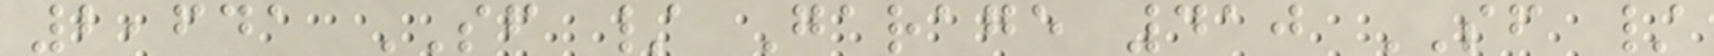2,641 SF / Garage 410 SF /
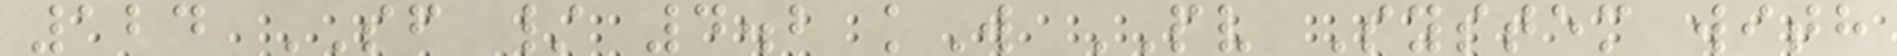124 SF / 4.2 kW PV System with
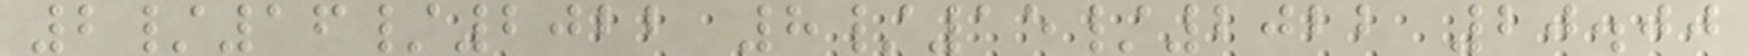2/16/2022 8/15/2022 20.00
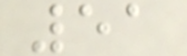51
